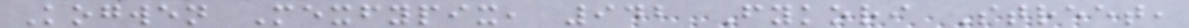Kogwen Mexfypix, 942 Fykori Street,
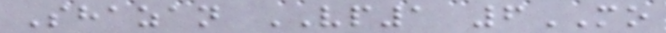Shazan VP1 6MO
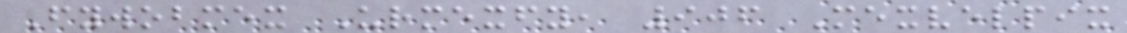Fywobmex Urmexfy, 906 Mexvelpix
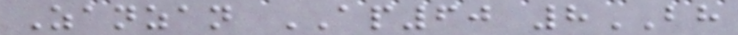Zanzan AP60 8BH
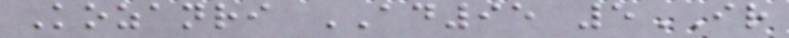Kozanri AD95 5IR
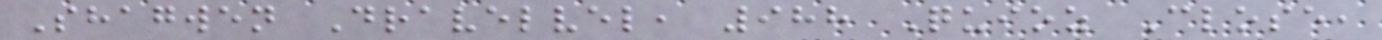Shagwen Dravelvel, 988 Quioz Close,
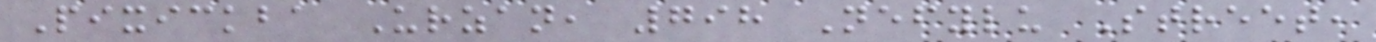Pixickba Urzan, 798 Nefylu Street,
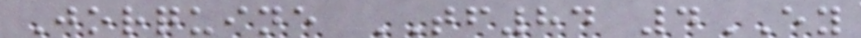Jorquine TF84 4EY
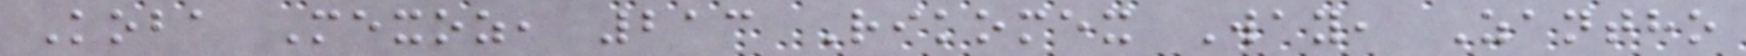Koba Mexoz, 213 Rikomex Way, Zantho
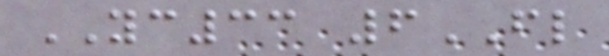YC33 6FL
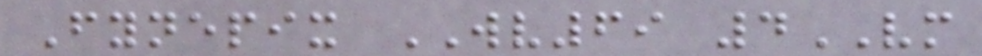Fynepix WV69 4VM
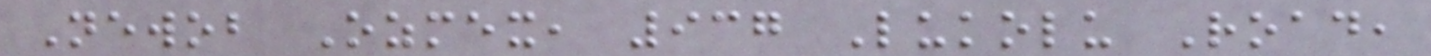Newob Ozmex, 937 Lukolu Road,
